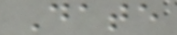Date
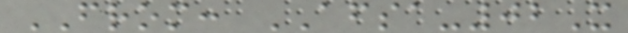FROM: AFSA-02X
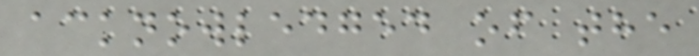acknowledged of the
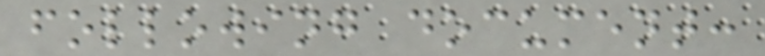following document:
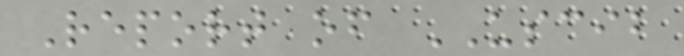Report of USCIB
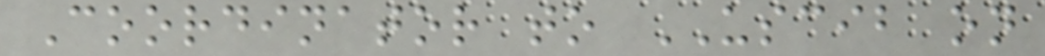Coordinator to USCIB on
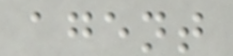agent
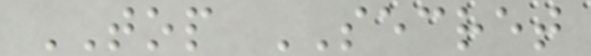TOP SECRET
